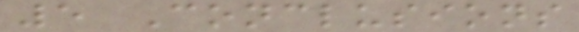5 Conclusions
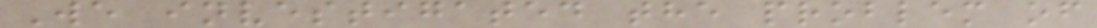We investigated the problem of
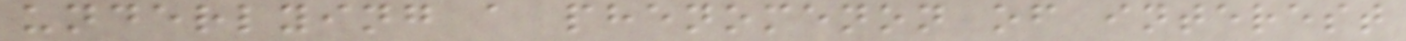underlying a phenomenon of interest
